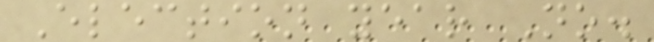Election year No.
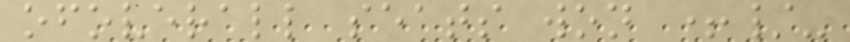ofoverall seats won +/-
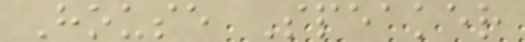House Speaker
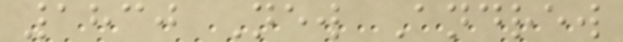1830 New Andrew
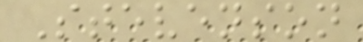Stevenson
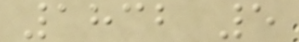1832 5
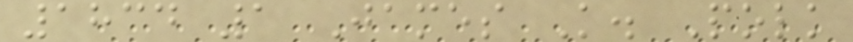1834 1 James K. Polk
